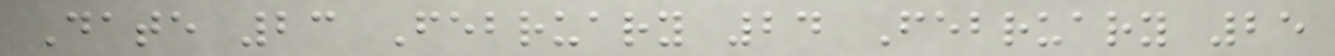Date 23 February 24 February 25
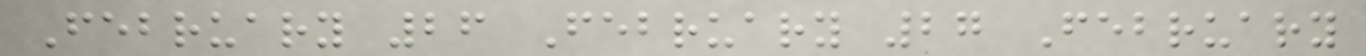February 26 February 27 February
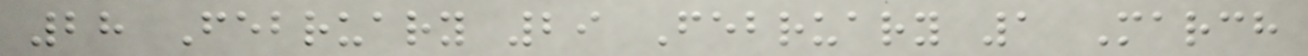28 February 29 February 1 March
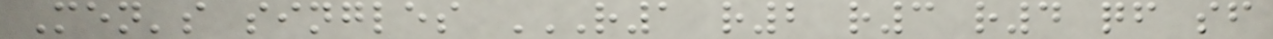Men's singles R1 R2 R3 R4 QF SF
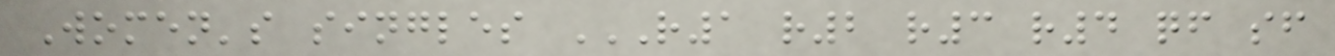Women's singles R1 R2 R3 R4 QF SF
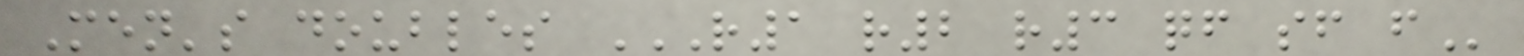Men's doubles R1 R2 R3 QF SF F
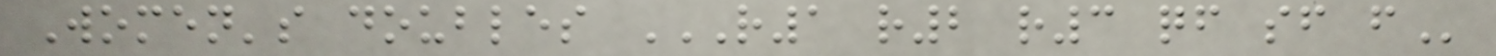Women's doubles R1 R2 R3 QF SF F
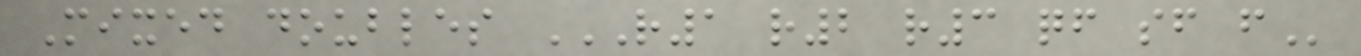Mixed doubles R1 R2 R3 QF SF F
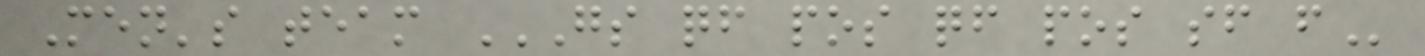Men's team GS QF POS QF POS SF F
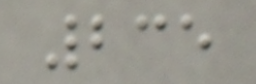235
